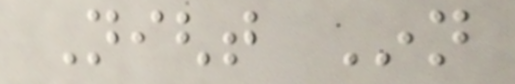Night Inn
